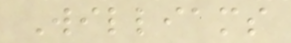Williams
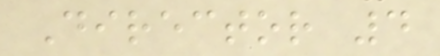Director 4
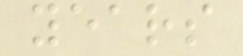years
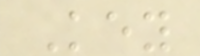Key
